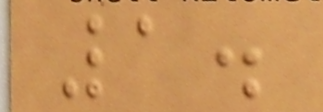1.
